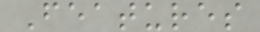Features
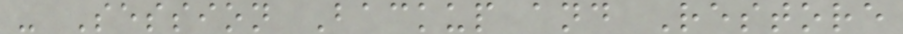- Session Backup and Restore
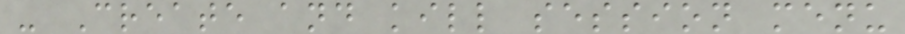- Create and kill session menu
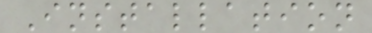Installation
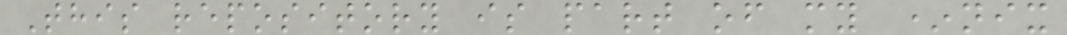This repository is part of my *nix
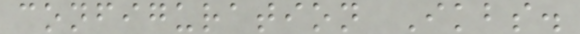configuration Ikbs.
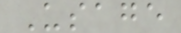Usage
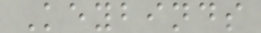Keybinds
